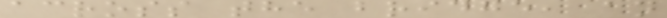across the bridge, an
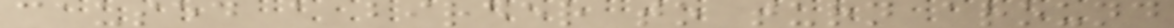caused a birder to turn around
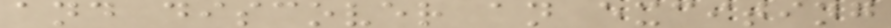and discover an exciting
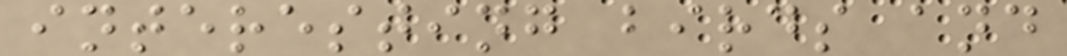interesting birds and
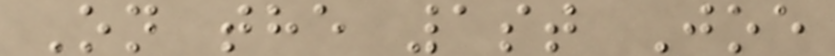On the 1st Joe
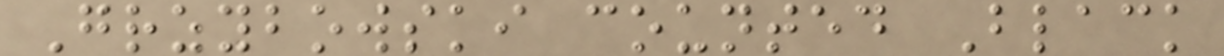Grzybowski counted Black
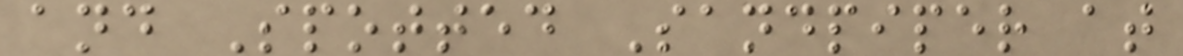and Spotted Sandpiper at
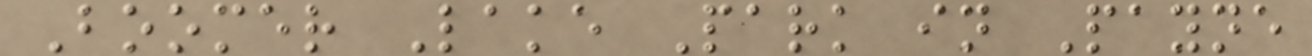Boomer Lake Park in Payne
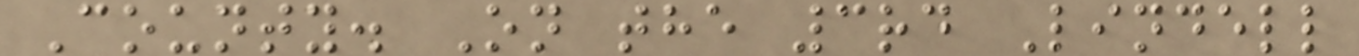County. On the 3rd Lindell
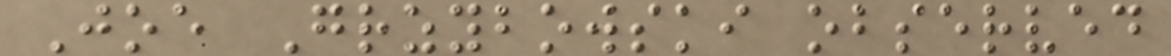Joe Grzybowski observed
